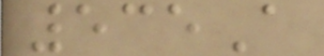535A
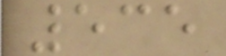535
